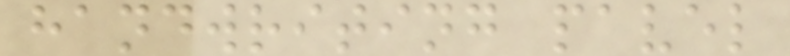handwriting pavel
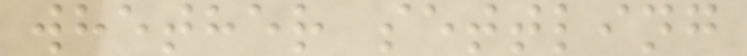whether settling
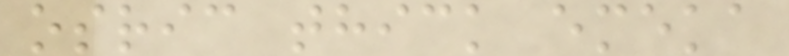osric thick emeka
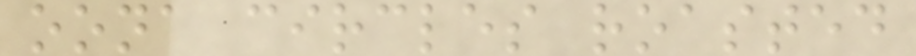oona circles roasted
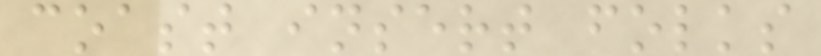coast insert folks
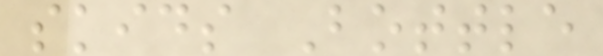skids Bottle
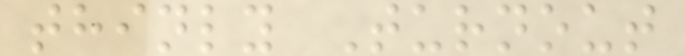thinly Turnout
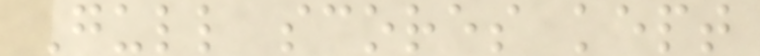Gull scores kept
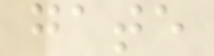gate
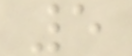5
